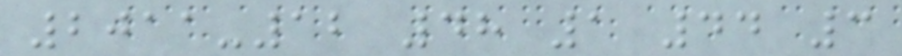2011-12 48 1 44 3
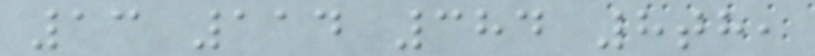13 114 384 8th,
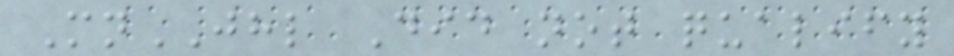MnJHL Did not qualify
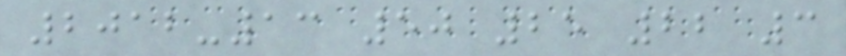2012-13 50 25 22 3
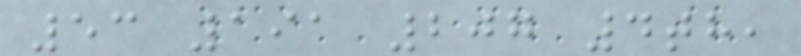53 191 207 4th,
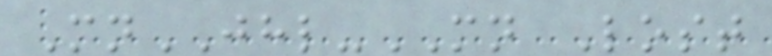MnJHL-MN Lost
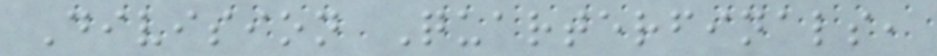Division Quarterfinals,
